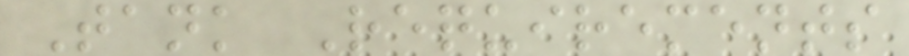Tank Requirements
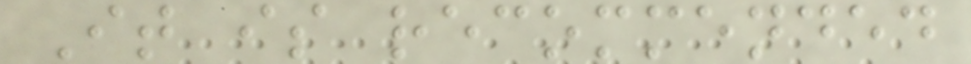It is recommended
